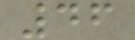46
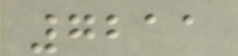7211
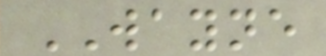WAYNE
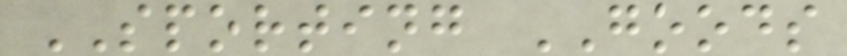SPORTING GOODS
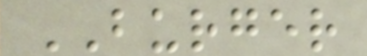BURGER
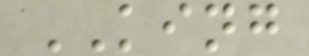KING
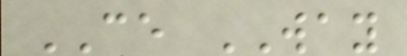CE WAY
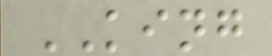KING
